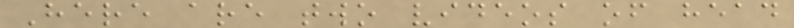Here are two videos of head
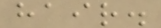hair.
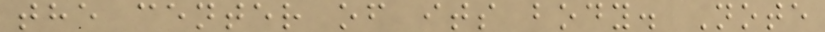the center of its body. Note
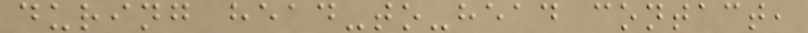during head-to-head contact,
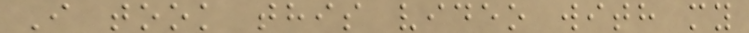I took this video with my
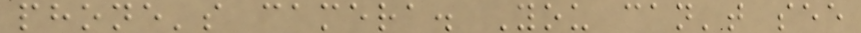phone's camera. You can't see
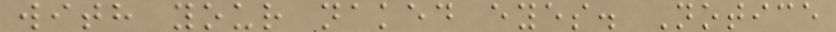with your naked eyes. Notice
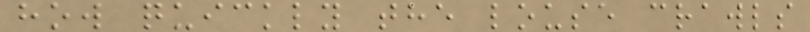how quickly the louse crawls
